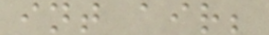int air;
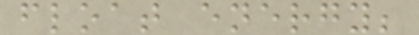float energy;
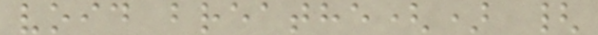void breathe() {
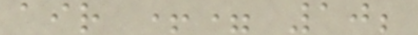air += 10;
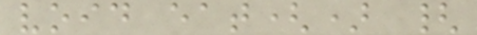void eat() {
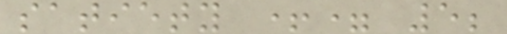satiety += 5;
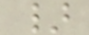}
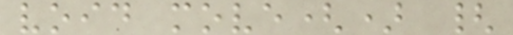void move() {
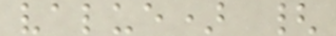value) {
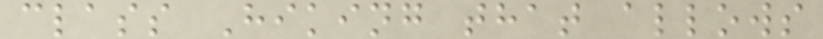class Hiking that allows
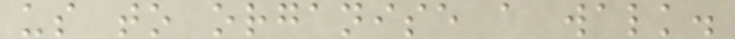us to organise a walk.
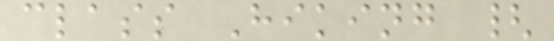class Hiking {
